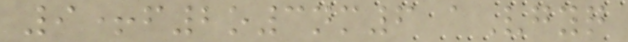9+f2o3nm6 aVgyq
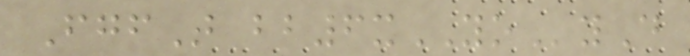FgfT bb6xYOyD
